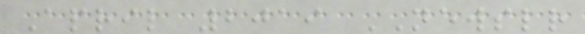April 2019 NEWSLETTER
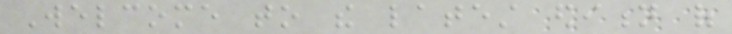Welcome to the latest edition of
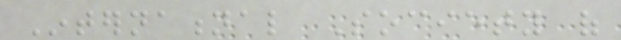International Society of
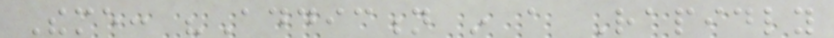Theme: "Addiction in a Rapidly
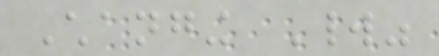Changing World"
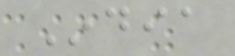India
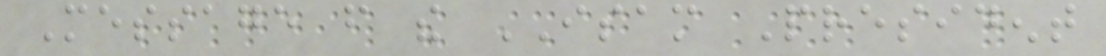Message from the ISAM President
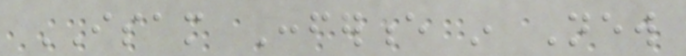ISAM Conference in New
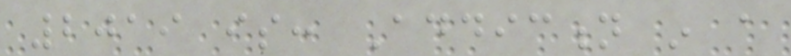2019 is: Addiction in a
